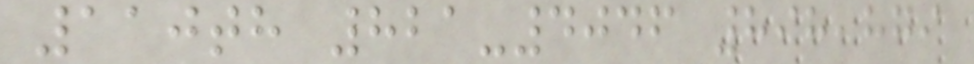110th 821-4046 898,879
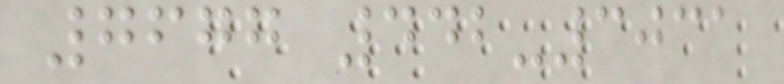7677 442-3031
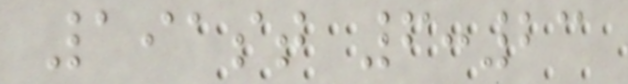191st 6:23
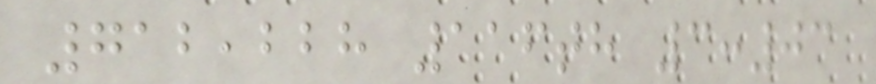712,228 116th 3:03
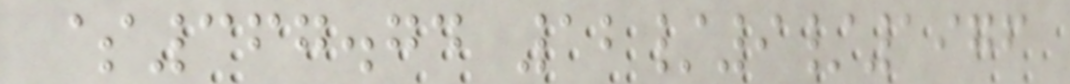$367.74 12/9/1976
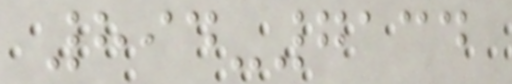894-7134
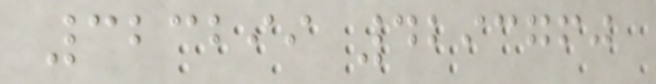323299 4293760
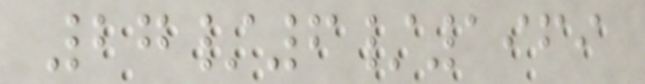27/6/1969
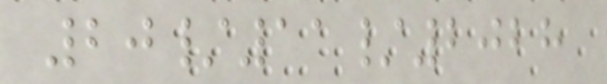20/11/2028
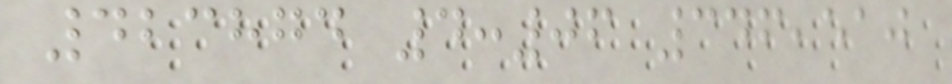423874 4:06 346,510
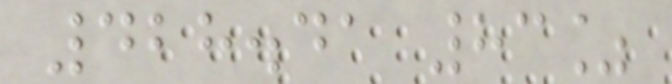428.41 83%
